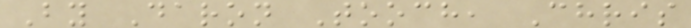By Daron Tooch, Chris
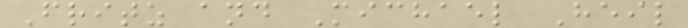Fritz and Michael Heil
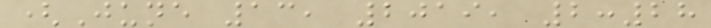(June 13, 2019, 2:28
